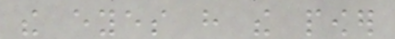the eyes have the power
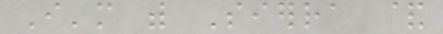I'm with Sierra &
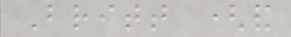Britt (and
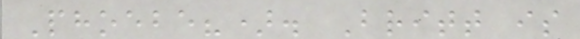Phoebe?). Britt is
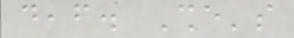deaf. She's
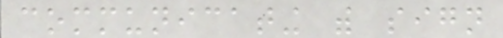communicating with sign
